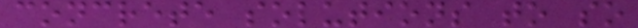concrete solutions to so
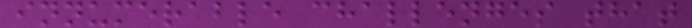innumerable challenges that
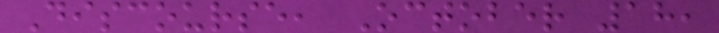Discourse, October 18,
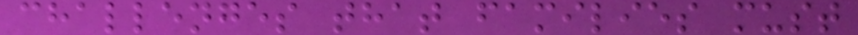challenges that families must
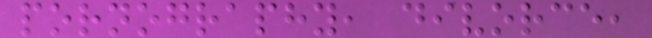pornography, divorce,
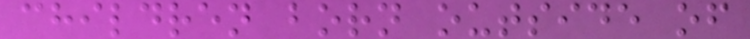children born outside of
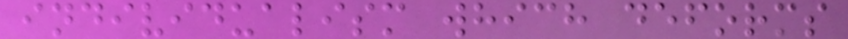individualism which deforms
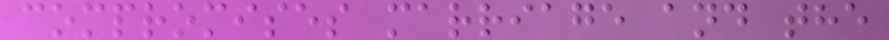compromises marriage and the
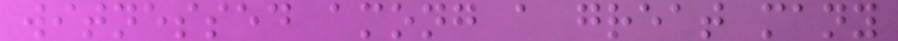witnessed among a great many
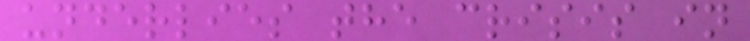underlies the crisis in
